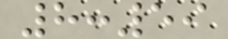8:59
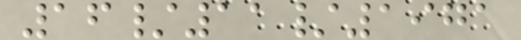16/11/1971
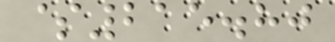$215.80
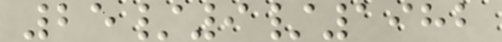25/9/1982
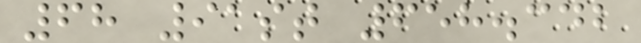68 91st 658.342
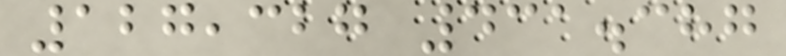127,327 431.387
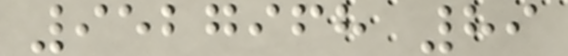9527968 89
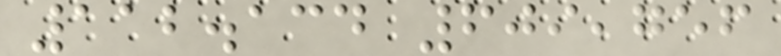112.134 609,756
